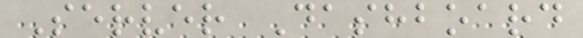Server Dashboard
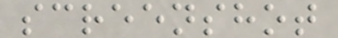screenshot
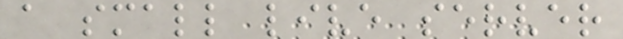a small live server
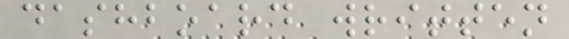dashboard written
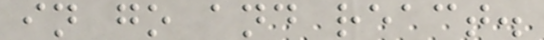in go and react.
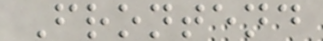Frontend
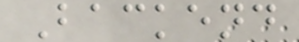Backend
